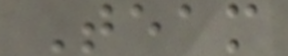Team
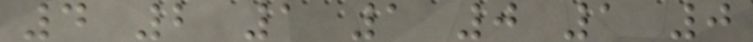4 2 1 1 0 1 0
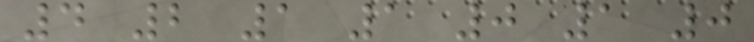4 2 1 1 0 1 0
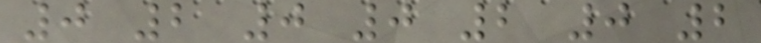0 2 0 0 2 0 2
